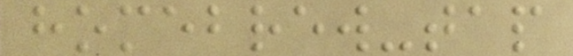homebrew-tap
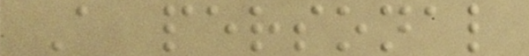A personal
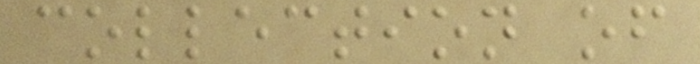collection of
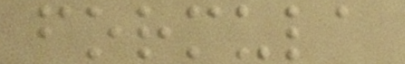formula
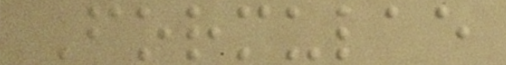Formulae
